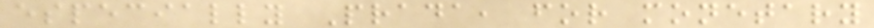especially Prada, for monetary
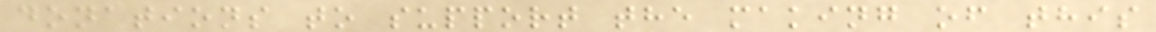donations to support the making of this
